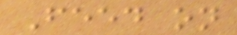Feed on
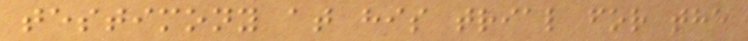testimony at his trial for the
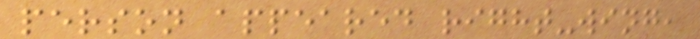person appeared right-wing,
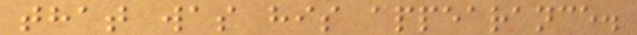that was his appearance.
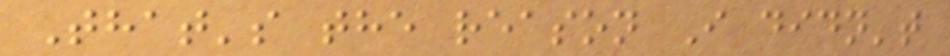That's the reason I didn't
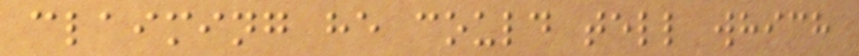claiming he could tell which
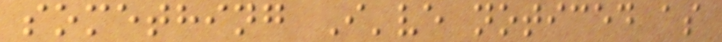something I've noticed as
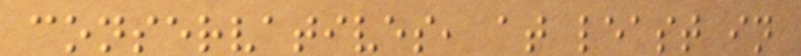conservatives, at least in
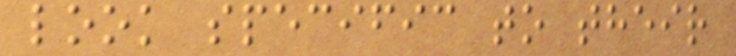look specific to their
